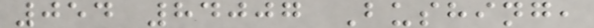054 84007 Bushing,
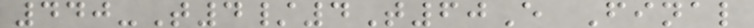440-T4/4T60E Final
